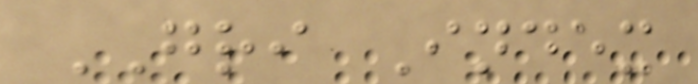GRI Index
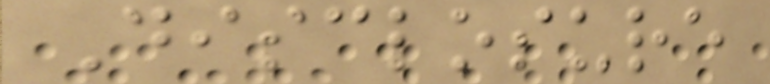Disclosure
